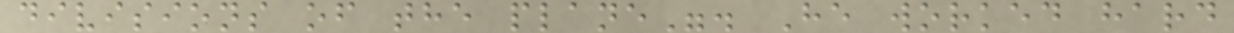divisions of the plane". He worked hard
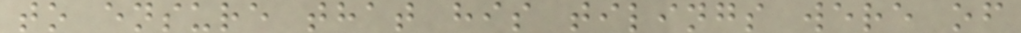to ensure that his tilings were of
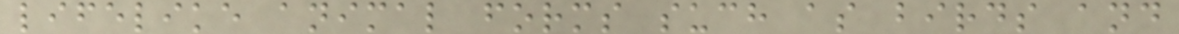lifelike animal forms such as birds and
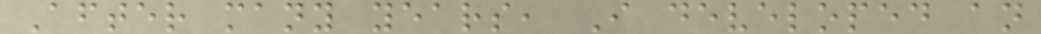After many years, I developed an
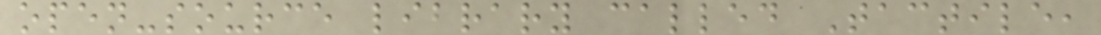open-source library called Tactile,
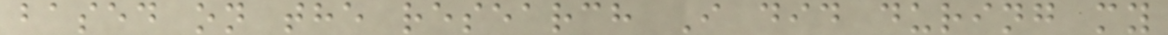based on the research I did during my
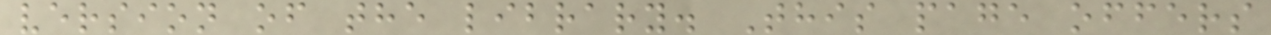version of the library. This page offers
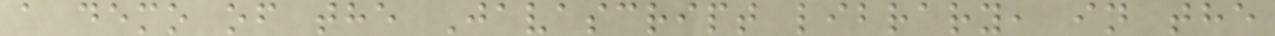a demo of the Javascript library, in the
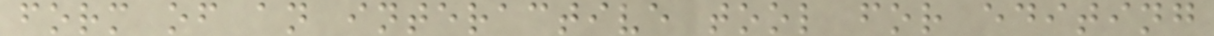form of an interactive tool for editing
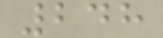248
